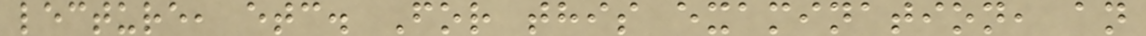lecture, etc. For this examination, an
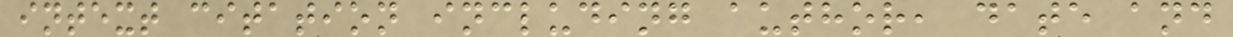intext citation including author, date and
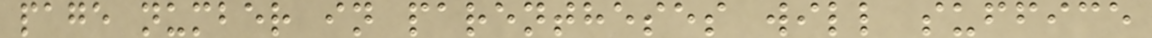page number in parentheses will suffice
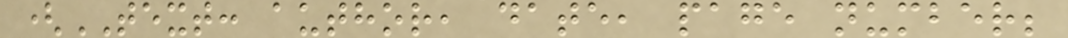(TEXT: author, date, page number;
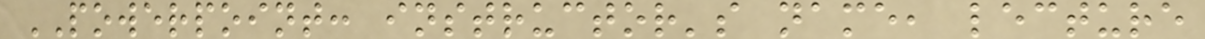POWERPOINT: instructor's name, lecture
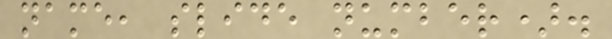name, slide number).
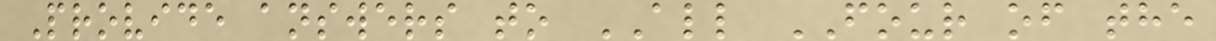Provide answers to ALL FOUR of the
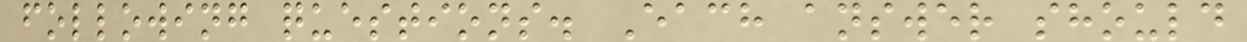following questions. Each answer should
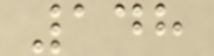148
